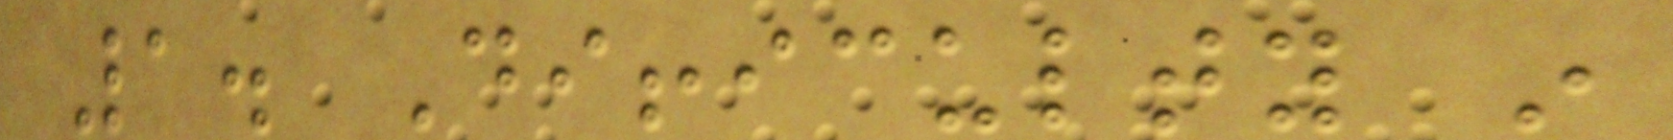1. Difficulty in
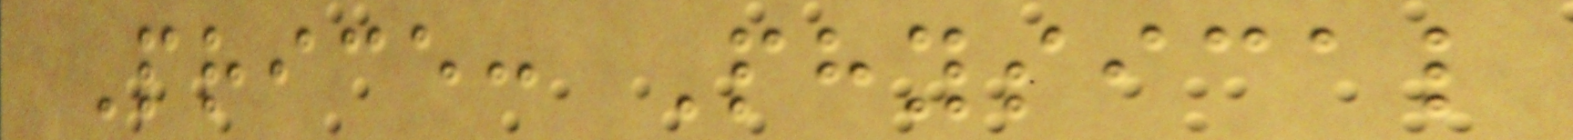Price: Physical
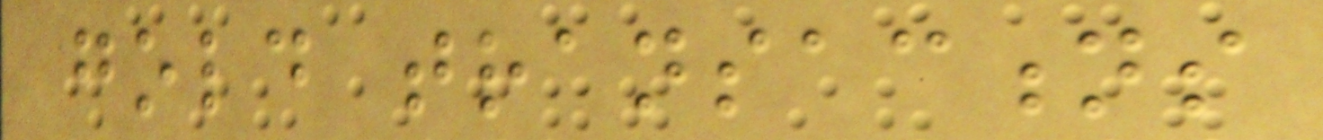gold transactions
